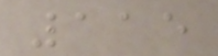115
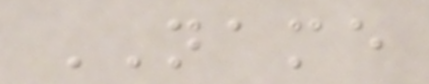NAME
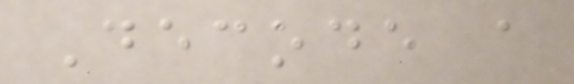Decode a
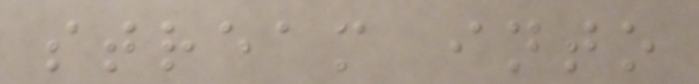stream into
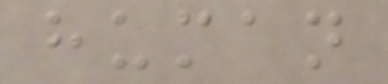human
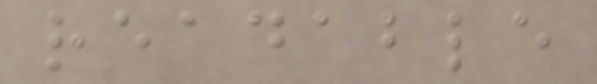readable
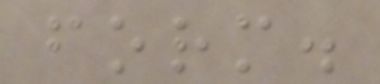form.
